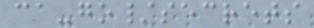ca-go/secrets
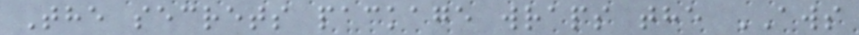The secrets package wraps the AWS
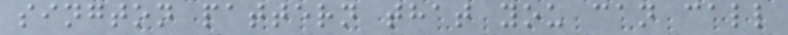sington pattern that you can call
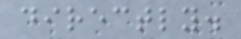directly.
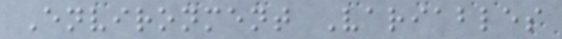Environment Variables
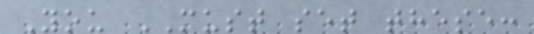You MUST set these:
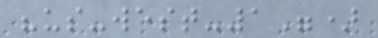"us-west-1")
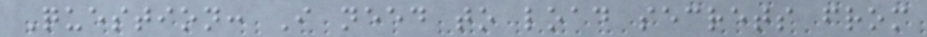Question: I need to load secrets from
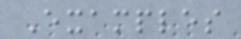Examples
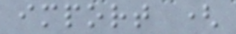import (
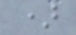)
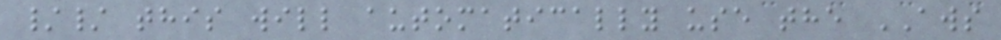// this will automatically use the AWS
